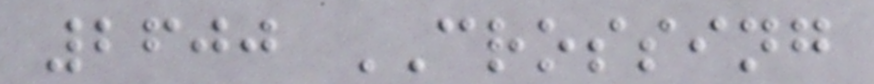2600 CROSSING
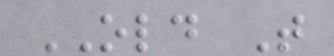OLD T
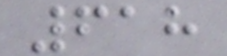618
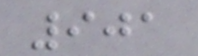901
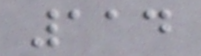114
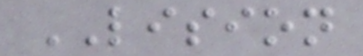LISION
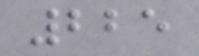225
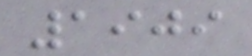1909
